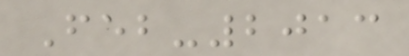Feb-2013
